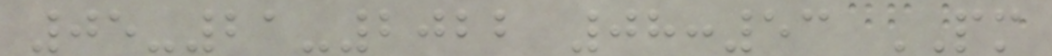05-21-2022 08:53 PM
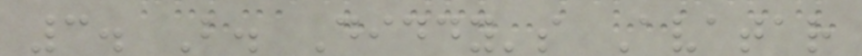3. B. Diddy's Avatar
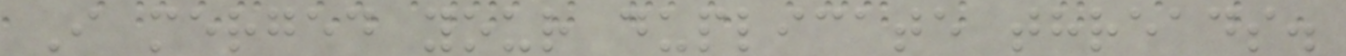I merged your duplicate threads.
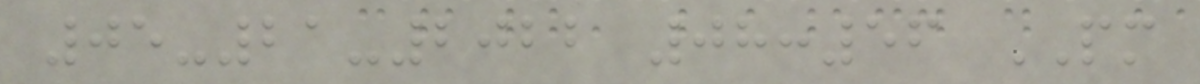05-21-2022 08:56 PM
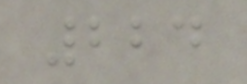224
